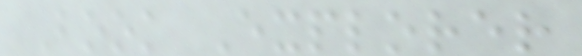Book Explorer
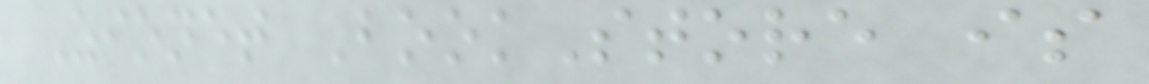Zionet BookStore is
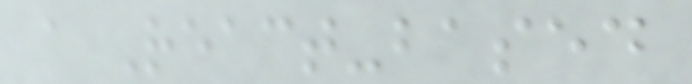a React-based
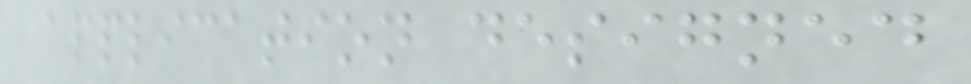application designed
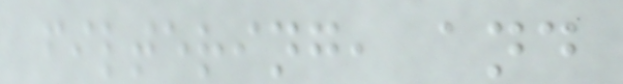filtering, and
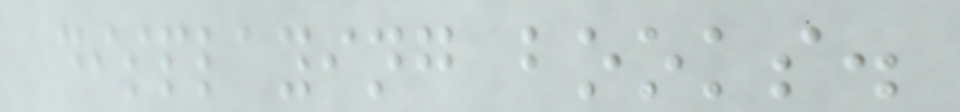displaying books.
